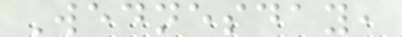Wednesday,
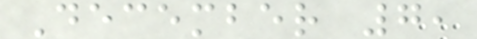December 7,
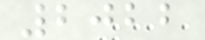2022
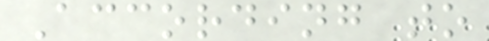According to
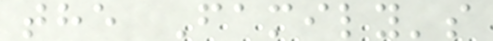the Family's
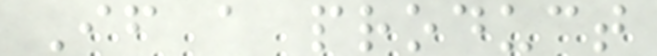If a product
